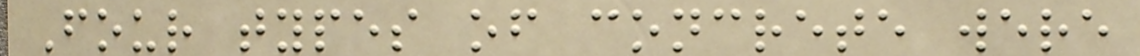Four types of concrete were
